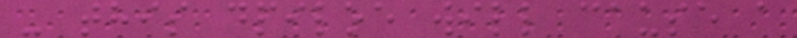- this dpiloe will cause a
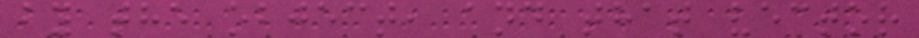by the object, and that vector
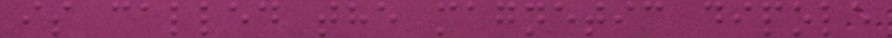is called the magnetic dipole
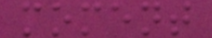moment
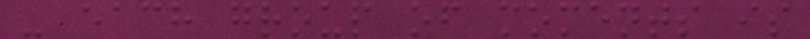- each group of moments is
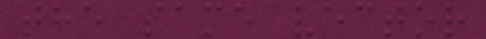the same vector
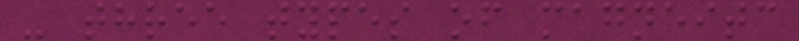- three types of magneitc
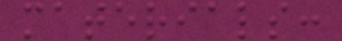materials:
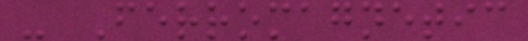- Ferromagnetic
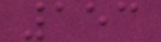153
